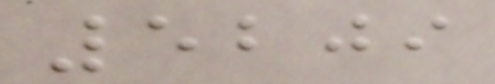5209
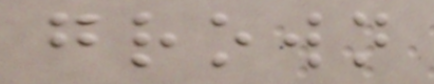grown
